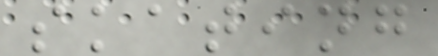skating
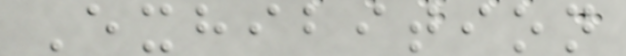Exhibition
